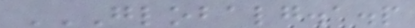GLOBALG.A.P
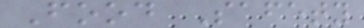Food Safety
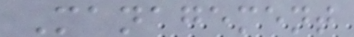Management
